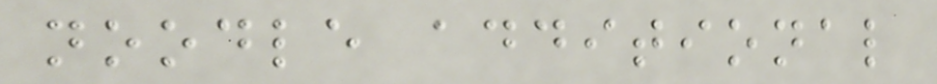noodle additional
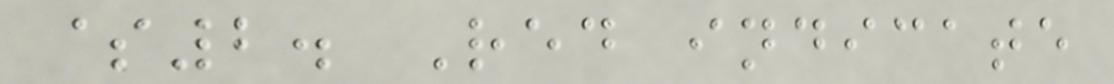$2. Red indicate
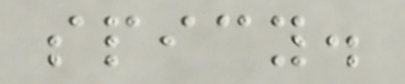spicy.
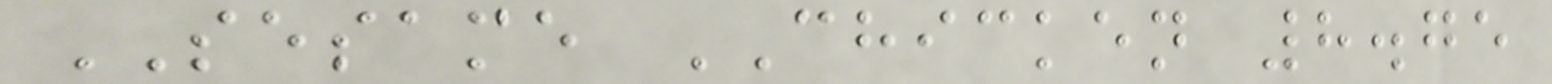SESAME CHICKEN 8.75
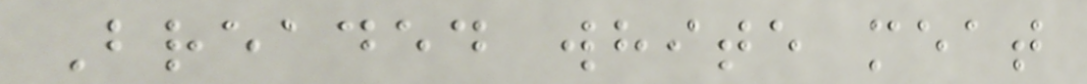Breaded white meat
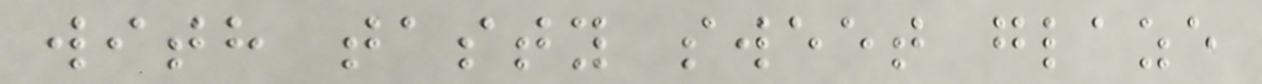with tasty sweet glaze
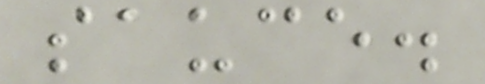sauce.
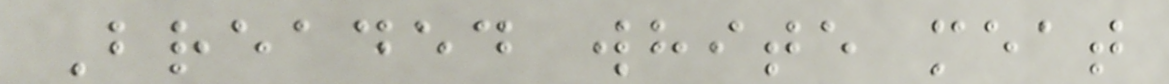Breaded white meat
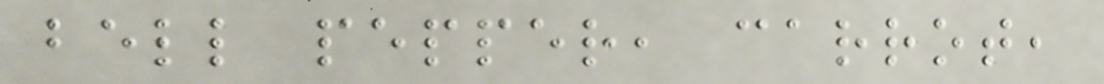bell pepper, carrot,
